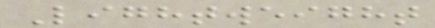Lightweight
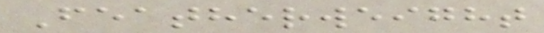Featherweight
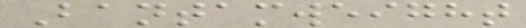Bantamweight
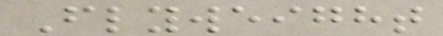Flyweight
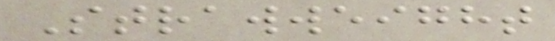Strawweight
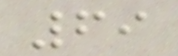69
